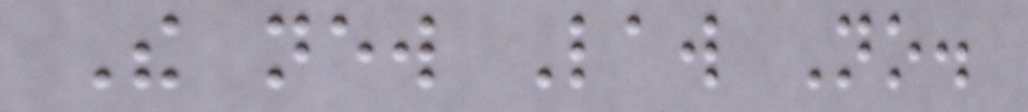The new Law No.
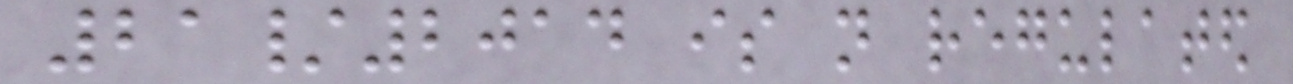21/2014 is not regulated
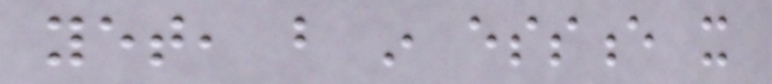yet, but in essence it
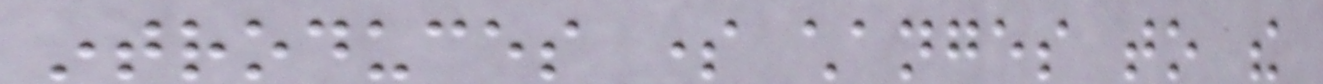introduces some changes to the
